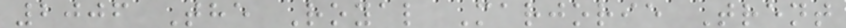2006 The Royal Marjorie Trent
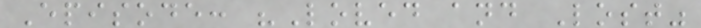Episode: "Loved and Lost"
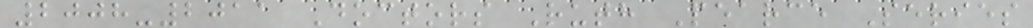2008-2011 Doctors Ruth Pearce Series
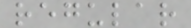regular
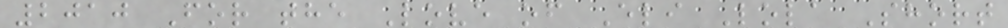2010 For the Love of Eli Lola Short
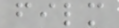film
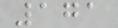171
